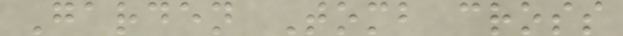Garden Tomb cross
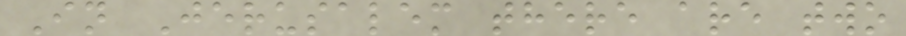In Jerusalem there are two
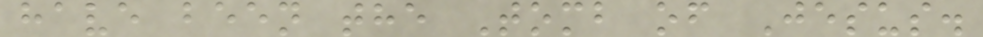have been the Tomb of Jesus.
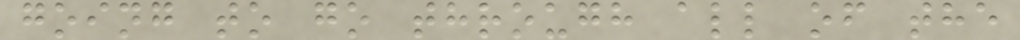going to go through all of the
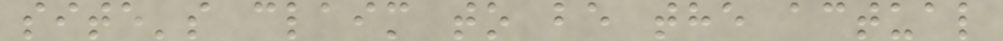site's claim to be the actual
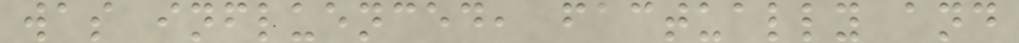was influenced, factually and
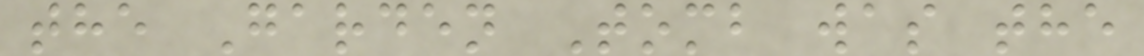the Garden Tomb was the
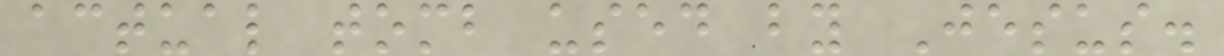actual tomb used by Jesus.
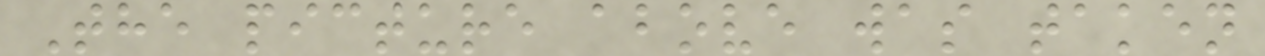The picture above was taken
